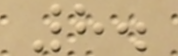8.
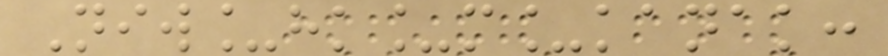Niw_hk_m_kanak:
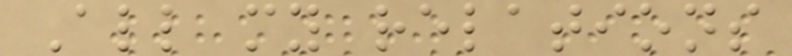All my relations
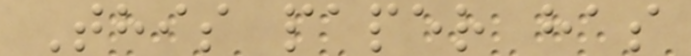This paper has
